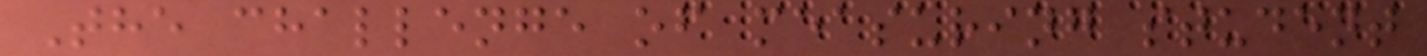The challenge of measuring student
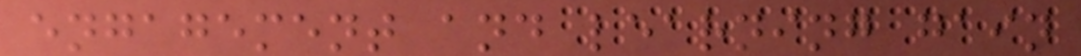engagement and learning gain
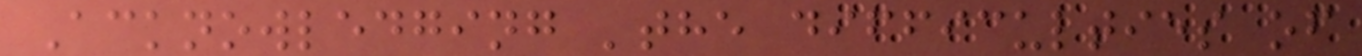Acknowledging 'the difficulties of
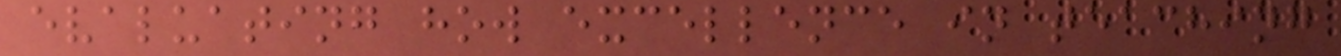evaluating how excellence in teaching
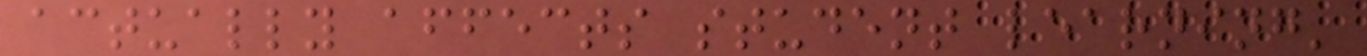actually affects student learning'
